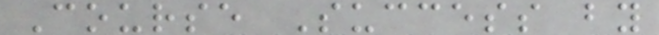Course Success by
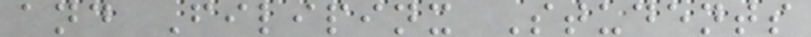and Filipinx Students
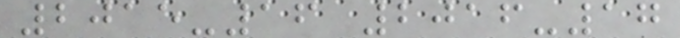2015-16 2016-17
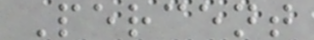Percent
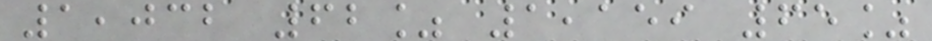1,032 62% 1,159 65%
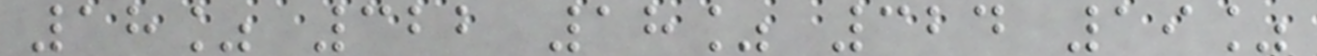18% 322 18% 324 19%
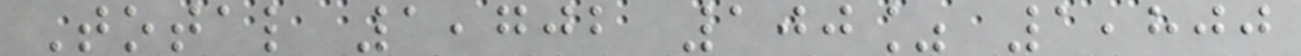Total 1,702 100% 1,800
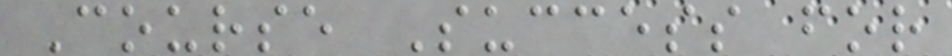Course Success for
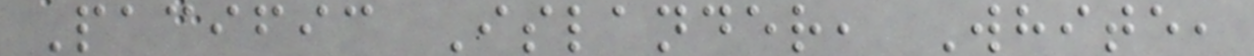Pacific Islander, White,
